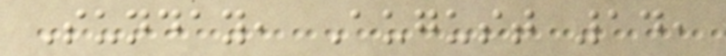Sunday, August 14,
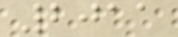2011
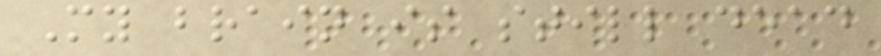My brain is still dead
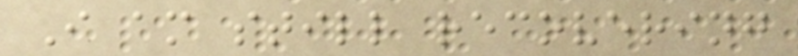I am still recovering
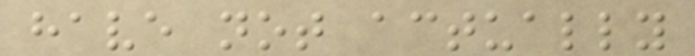have not actually
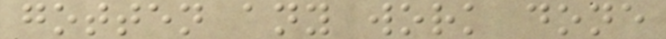gotten any work done
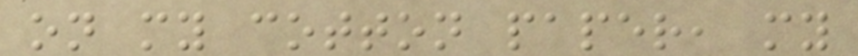on my cotton paper, my
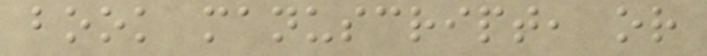book manuscript, or
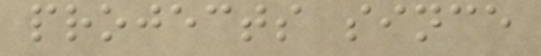projects since
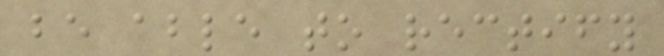be able to rectify
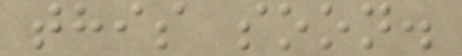this soon.
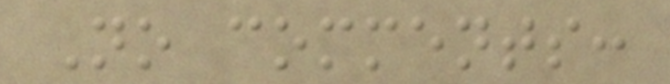No comments:
